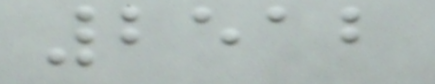2512
